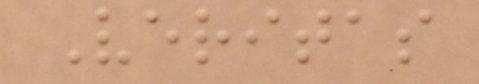Veritas
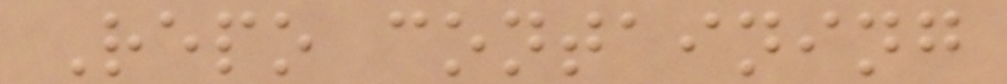Repo containing
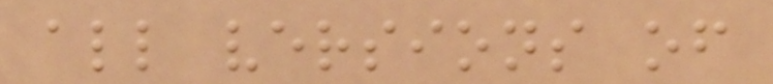all versions of
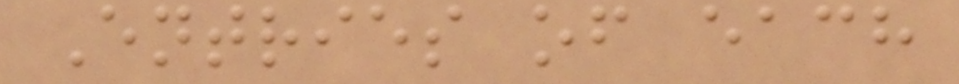Entries of each
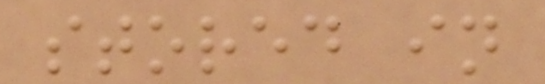stored in
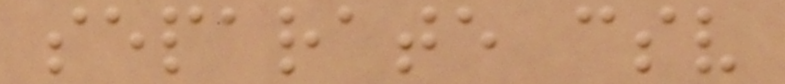separate csv
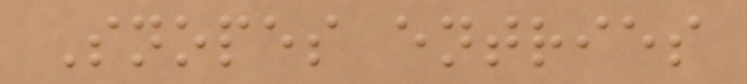Snopes entries
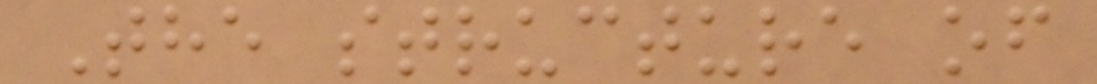The structure of
